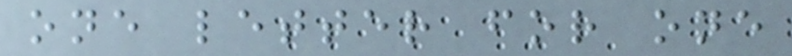one letter for one
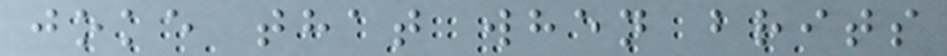joke that when brits
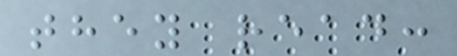they read:
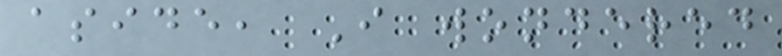aside, I wondered
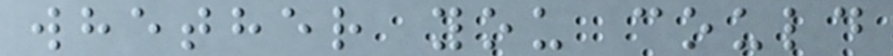whether you could
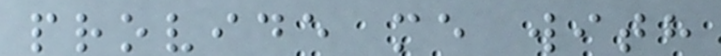provide me with
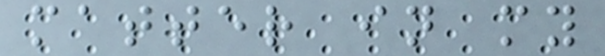matter in my
